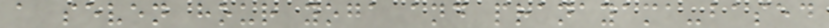a seven hour yoga and pranayama-based
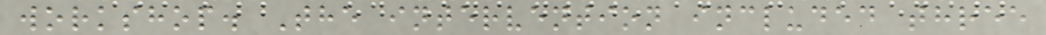workshop. The intervention included three
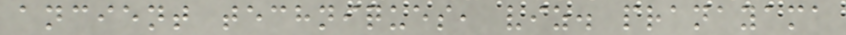ancient techniques, viz. pranayama
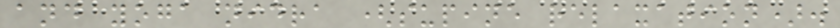and yoga nidra (supine relaxation).
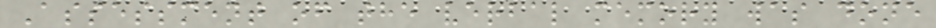Assessment of the verbal memory was done
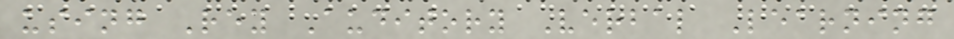using Rey Auditory Verbal Learning
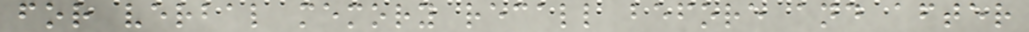for verbal memory recall before and after
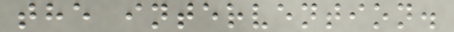the intervention.
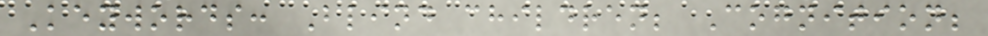Keywords: Blind children; Cognition;
